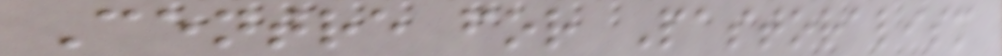Centre for Pastoralism
